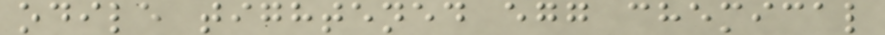odile tightened egg chemical
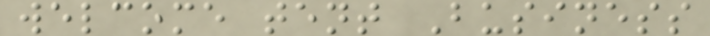welcome tent Business
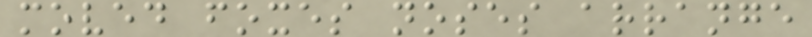moved foxes noses arrange
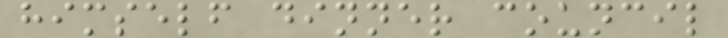himself dinner council
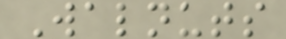Walnuts
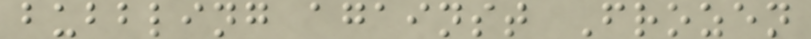bubbling against Frozen
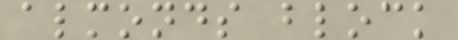almonds block
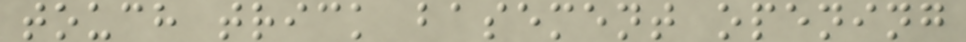touch trick basement opening
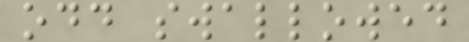odd swallowed
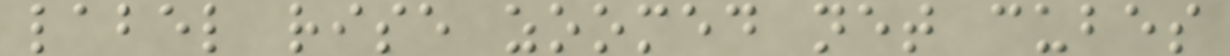label rise zoomed net cubes
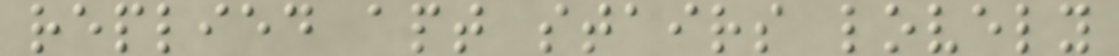replied apt stairs lovely
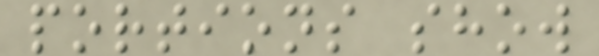portions show
